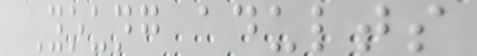Young adults
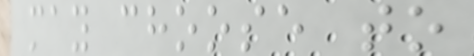may choose to
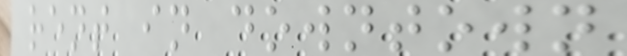rent in downtown
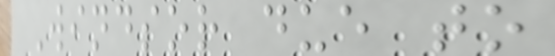Windsor due to
